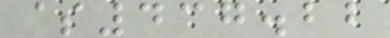$437.22
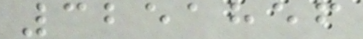3251856
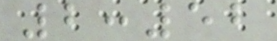2:52
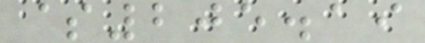$205.19
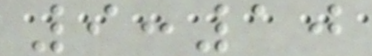9:10
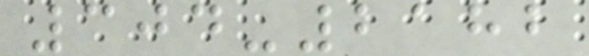304-2182
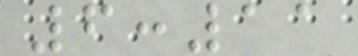6:11
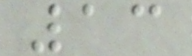13
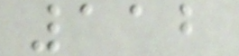112
